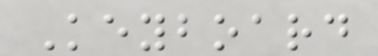Keyboard
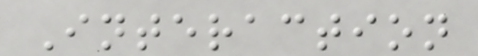Interaction
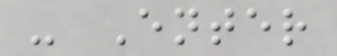- Enter
